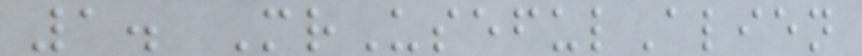1. MrUsefulAlien
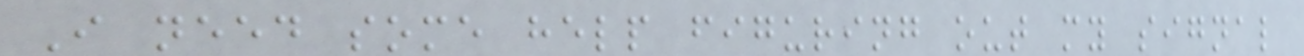I need some help figuring out my signal
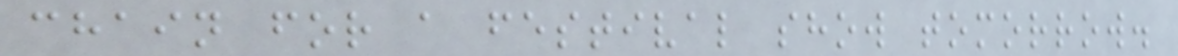chain for a festival show tomorrow.
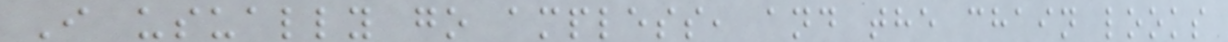I usually go ampless, and the chain looks
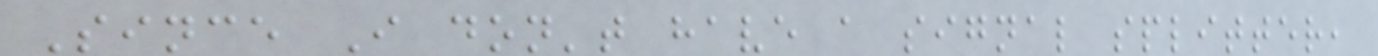Since I don't have a signal splitter,
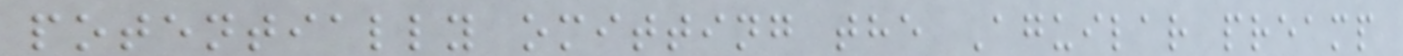potentially omitting the Aguilar preamp
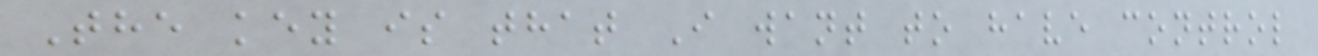The key is that I want to have control
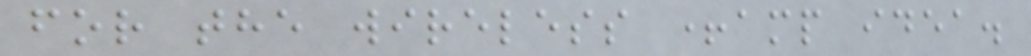for the wireless +amp idea.
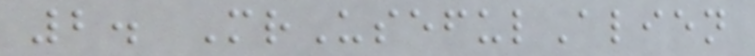2. MrUsefulAlien
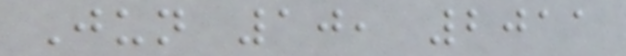Jun 10, 2011
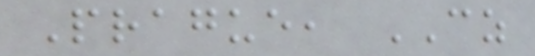Prague, CZ
